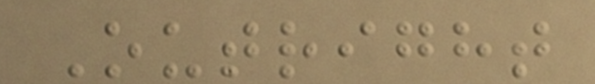Outright
